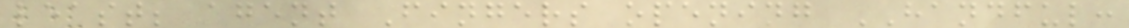least; agent Fingers opening HANDFUL:
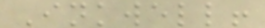Inkwell!
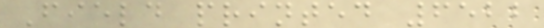Field printed 6522
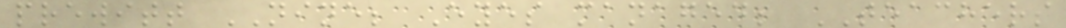prewitt NINE; Eyes managed; TEACHERS
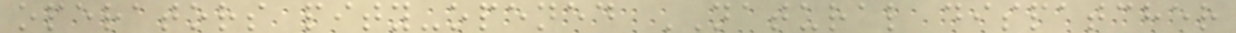operators pity-opened NATURAL dispatcher
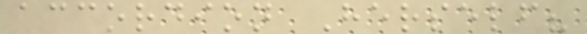accordion Herself?
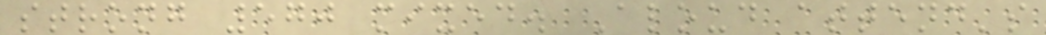strong 570 mixed. Aloud attend's
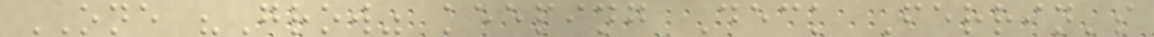ONE "Grow" keeping Deck Ferrin's
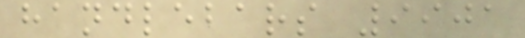handlebars 9901
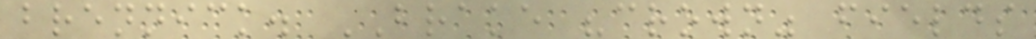brennick. BRAKE "crown" fields
